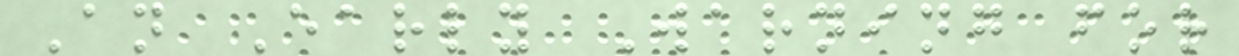An Early Warning for
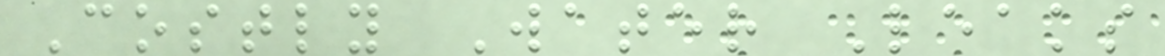Costly Water Leaks
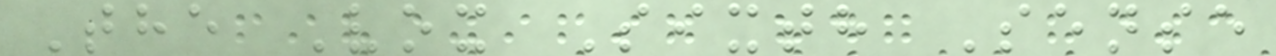The Vox Sixth Sense
